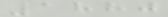1880
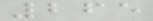265
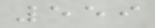559
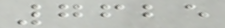7625
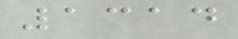1314
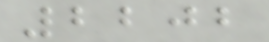2202
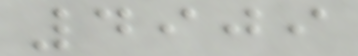4909
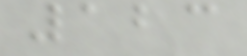123
